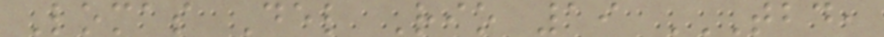Lomas Del Rio 19 TBD,
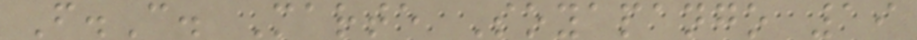F.C. Marte Soyapango 19
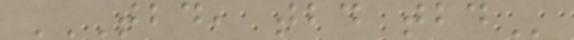TBD, TBD TBD
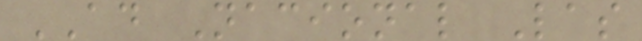AD Nacional Las
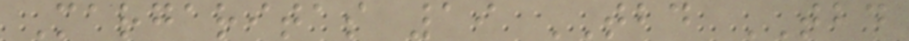Margaritas 19 TBD TBD
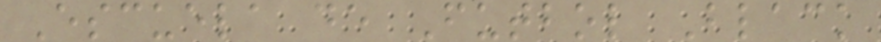Escuela de Futbol Black
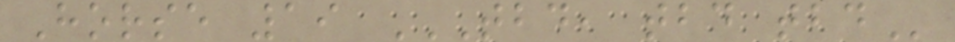Horse 19 TBD, TBD TBD
